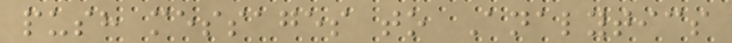push messages to Analytics
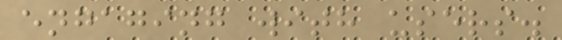engaging with users.
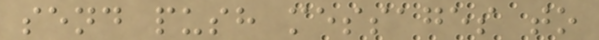send push messages to
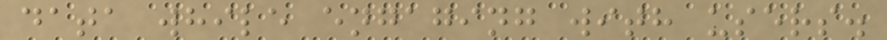data while engaging with users.
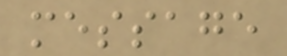message
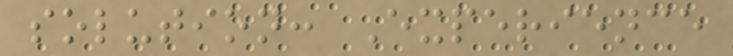solution: Experience
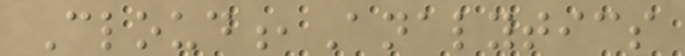Cloud,Analytics
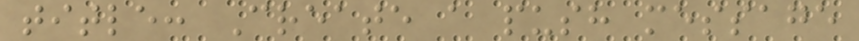title: Create a push message
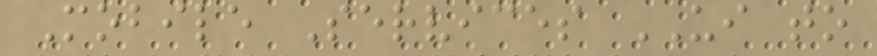Mobile Services UI to
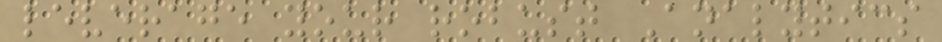leverage your robust Analytics
